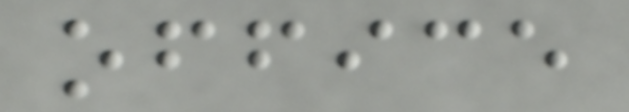office
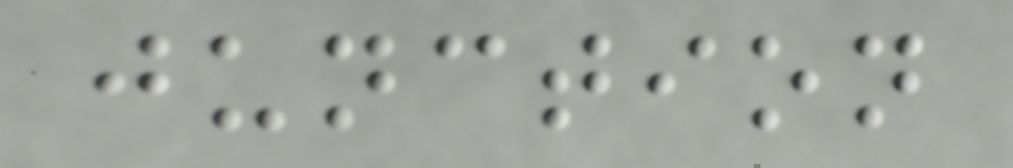junction
